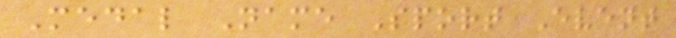Medal Name Sport Event
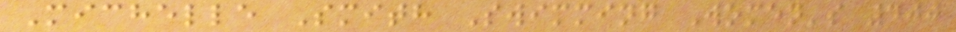Michelle Smith Swimming Women's 400
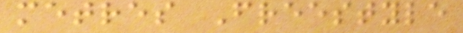metres Freestyle
